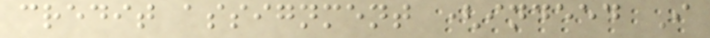credit assignment (indeed I
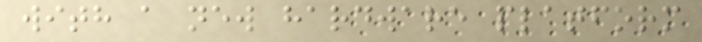with a new hardware platform
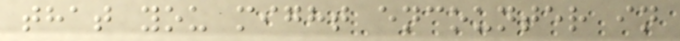that you might encounter in
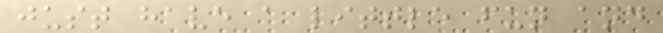just have a little fun and
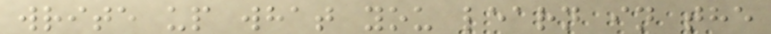write up what you learn in the
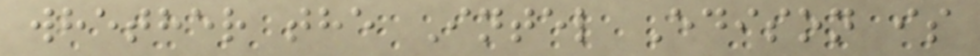whether the Intel Edison is
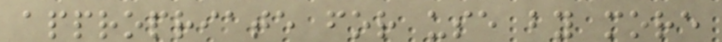appropriate for use by more
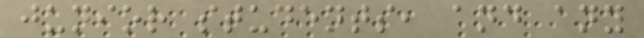junior students, and any
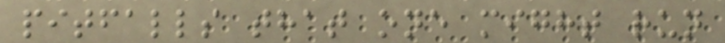pitfalls that one might run
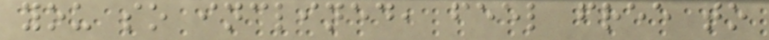you so inclined, feel free to
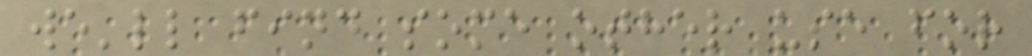we'll find some other use for
